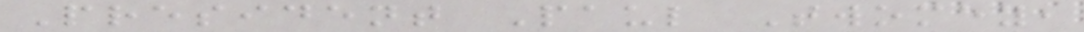President Paul Twomey,
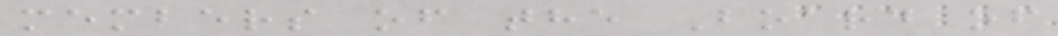members of the Board of
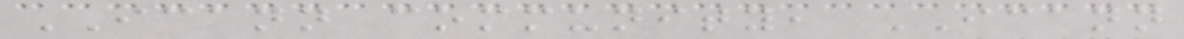ICANN community, ICANN
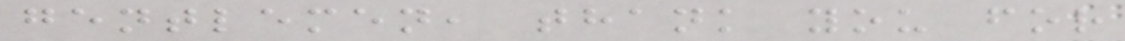gentlemen, thank you for
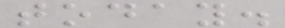today.
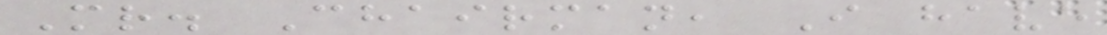Mr. Chairman, I have
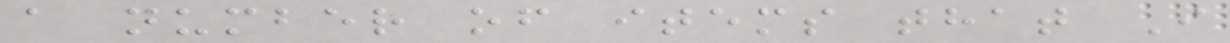a number of items that I
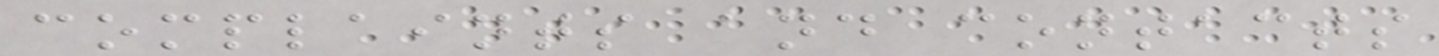complaints and contacts
